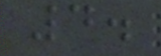4.
